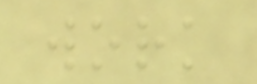work
